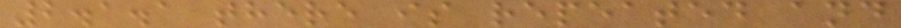2.1.1 there is repeated and
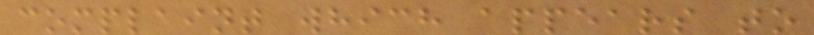complaint which appears to
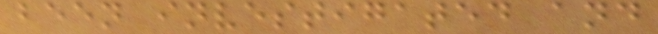been investigated and
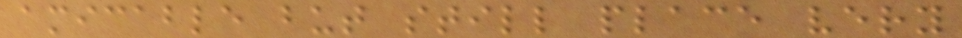amicable but still place very
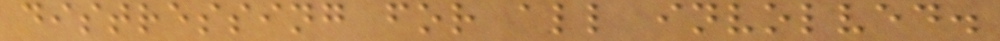distressing for all involved.
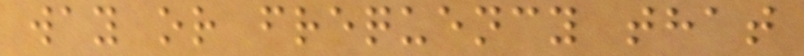way or frequency that
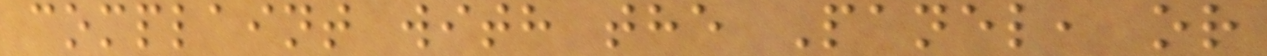complaint with the Panel, or
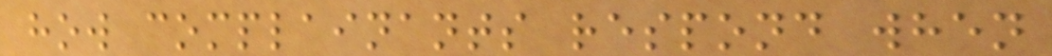how complainants respond when
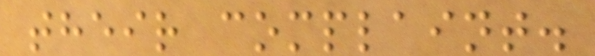their complaint.
